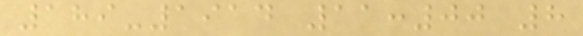189-1914 11:00 8
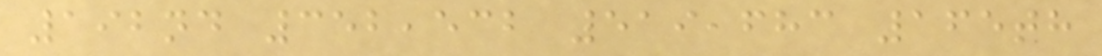192nd 352,532 519,683 165th
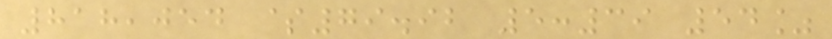818,054 $79.92 5:39 54%
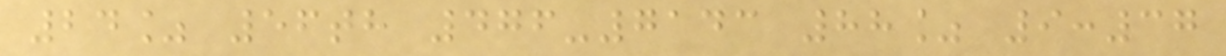24% 56th 476-7143 88% 9:37
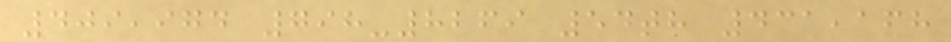409,974 798-8269 54th 431,168
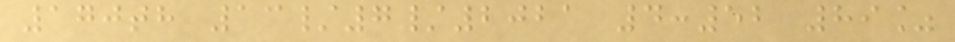170th 13/7/2021 4:52 89%
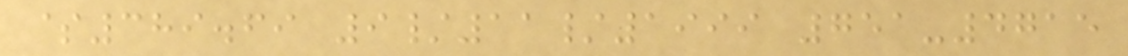$389.69 9/11/1999 751-4715
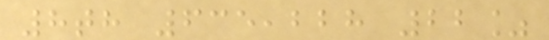8th 635,228 22%
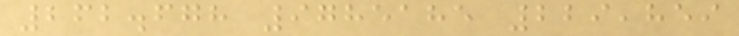262.678 9785185 229,859
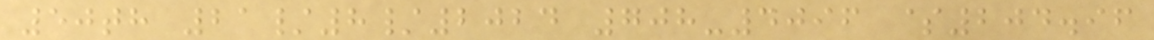50th 21/8/2024 708-4096 $204.96
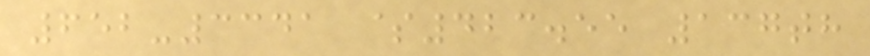652-3341 $423.55 137th
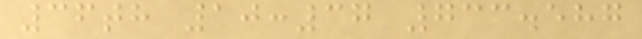36th 10:37 733.587
